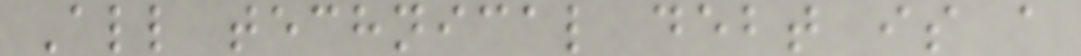All technical debt is a
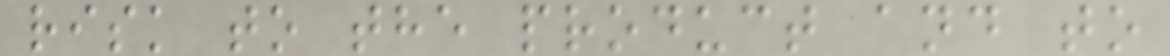risk to the product and to
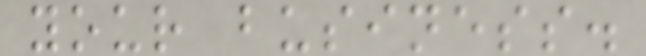your business.
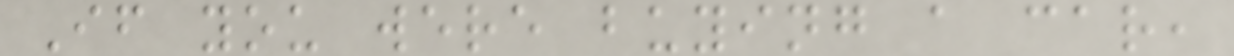If you were buying a car,
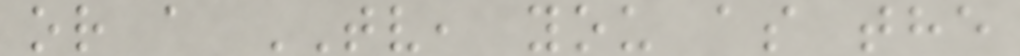or a TV, you as the
